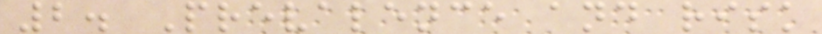2. Prevalence and risk
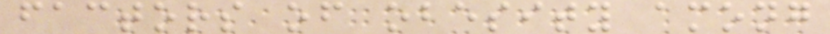factors of obesity among
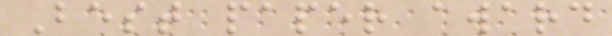Best paper award
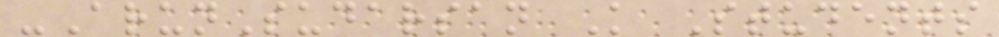-ArunSudarsan K Students
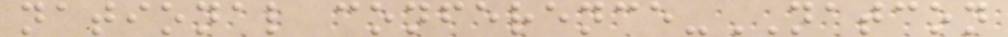national conference-NATCON
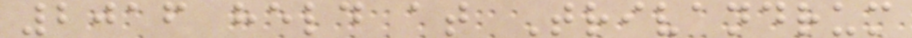2016 held at Trivandrum
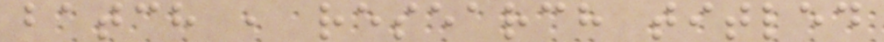batch , research titled
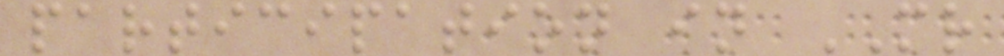participation in MR
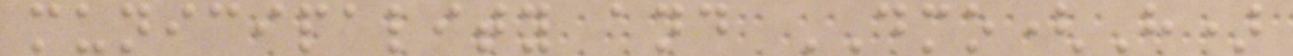municipality and DMO(H)
